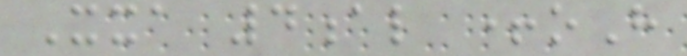Xxa 4al +oH
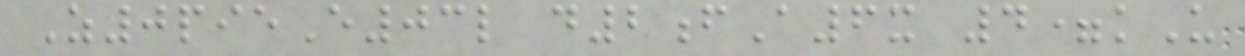Z0pieE03l d2fA6x 4=kU
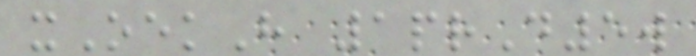xOekH 1prD5w
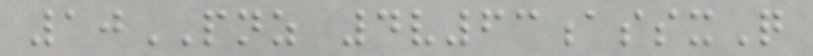10PNZ 4v63assxQ
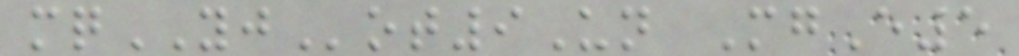mqYJot9Un MgE5
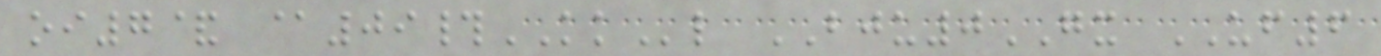oi7& @09#KKl BJU0GX UF6
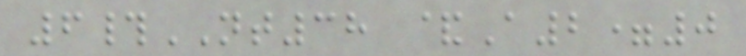6#NT38 &A2=0
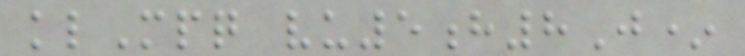klMpq vu5h8J*
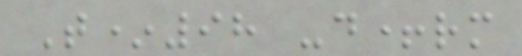T*98 -d+rm
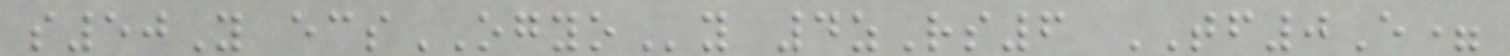s50Y ecsOGYOy 4zRs6 TF0E=
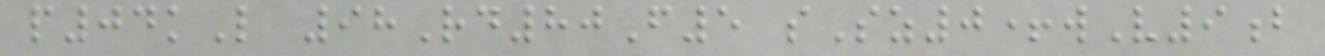p04kL 98Rd80F5 sSz0+wV9b
